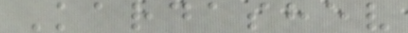Kardashev
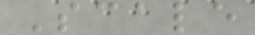Scale
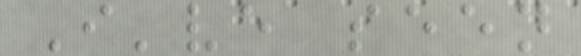I've seen
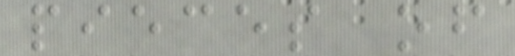pieces of
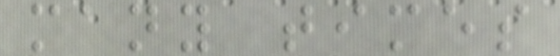many times
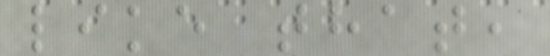like that,
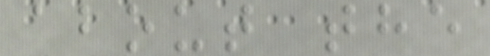about the
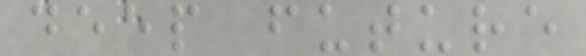deep future
